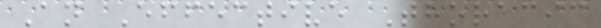An Effective Thoracic
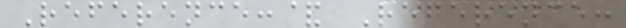Reference:& Reference:
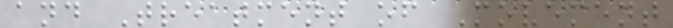and Treatment of Movement
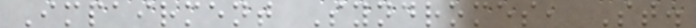Impairment Syndromes, St.
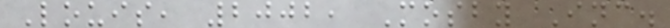Louis, 2002, Mosby Inc.
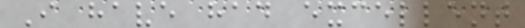I have had excellent
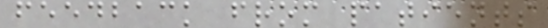feedback from patients
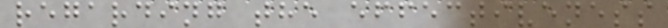regarding the effectiveness
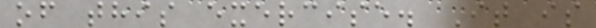of this exercise. It is
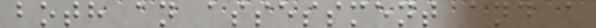both an assessment and a
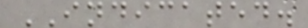INDICATED.
